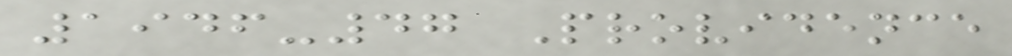1946-47 Providence
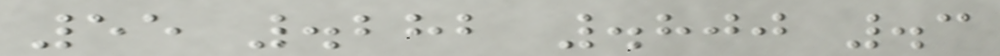55 .282 .800 .3
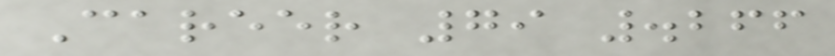Career 79 .266
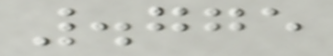.775
